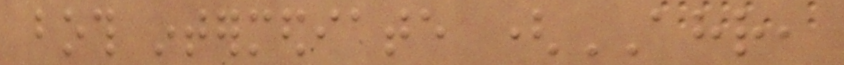both intermediate (AHR,
